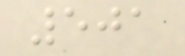501
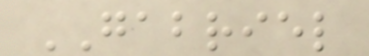GABRIEL
